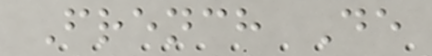French De
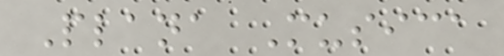Plana Musica
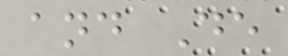and De
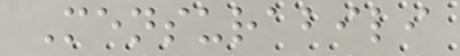Mensurabili
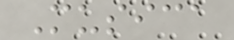Musica
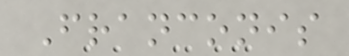Franconis
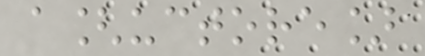a[uctore]
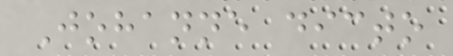Johanne dicto
